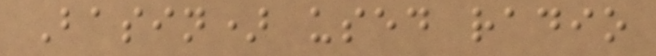Basin) used radio
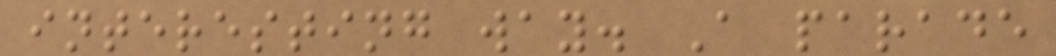interesting way. A parade
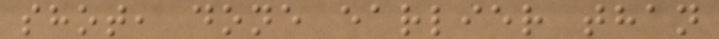shot, done earlier than
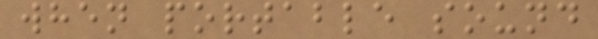when portable sound
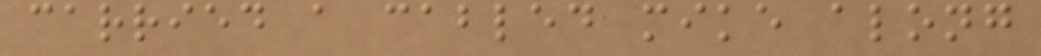carried a cabled mike along
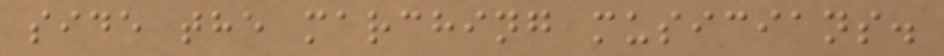side the marching musicians.
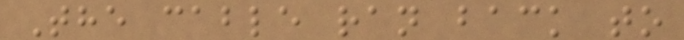The cable ran back to
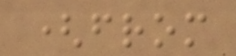(from
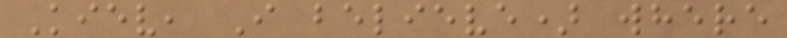Kiev, I believe) where
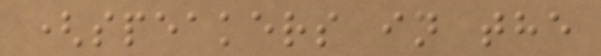(speakers in the
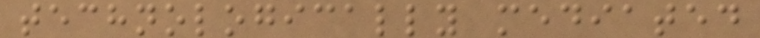technologically mediated
